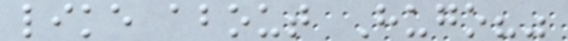like about Hugo?"
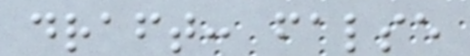draft: false
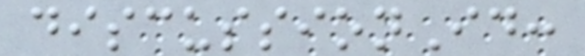discussionId:
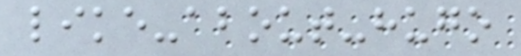like-about-hugo
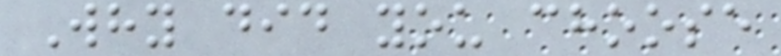Why did you choose
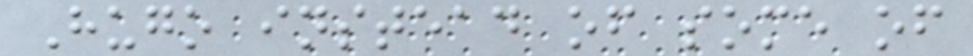Hugo instead of some of
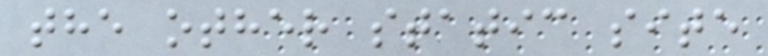the other static site
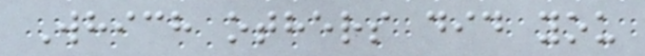Which others did you
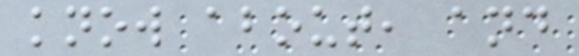know about, and
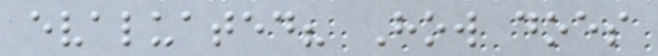evaluated? How does
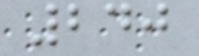240
